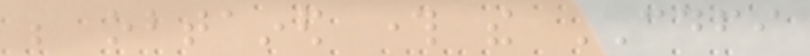be obtained through the CDFI
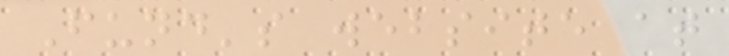Fund's website at
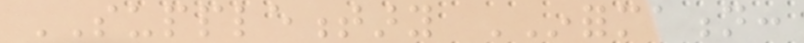SUPPLEMENTARY INFORMATION:
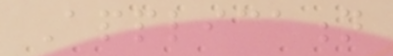Application
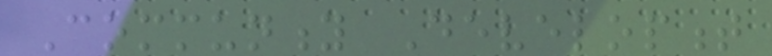Community Development
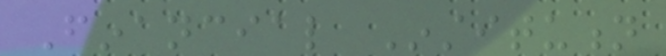Financial Institution
